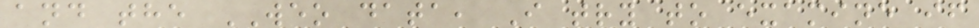and the WEO data, I try to examine if
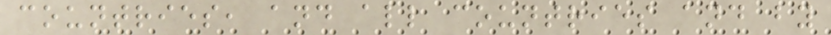countries, and all countries and by
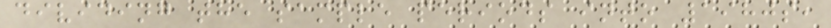dividing the sample periods into 1980s,
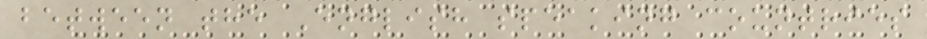between the English speaking countries
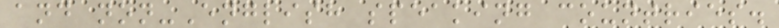and non-English speaking countries.
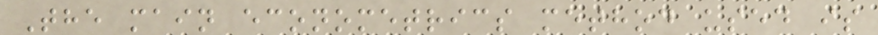The main econometrics method used is
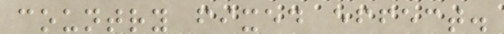country fixed effect.
